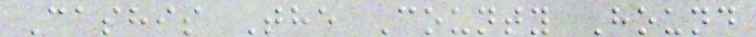Cashis The County Hound
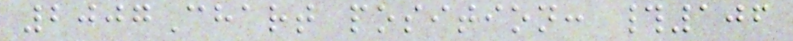2007Chart position: #106
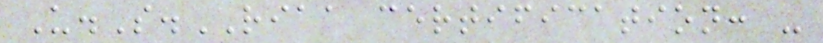U.S.RIAA certification: -
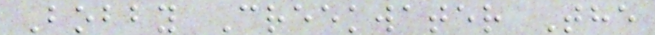Bobby Creekwater The
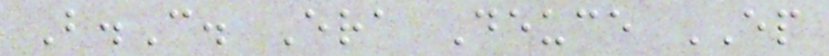B.C. Era Deuce EP
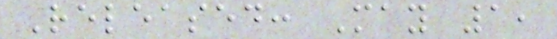Released: May 1,
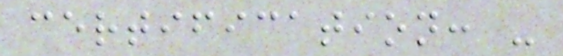certification: -
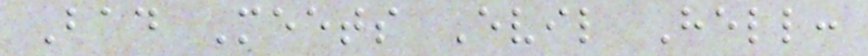Bad Meets Evil Hell:
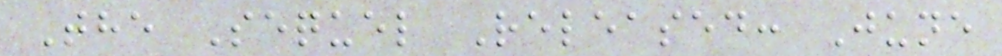The Sequel Released: June
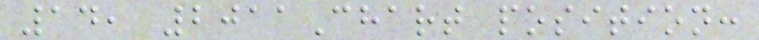14, 2011Chart position:
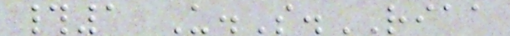#1 U.S.RIAA
